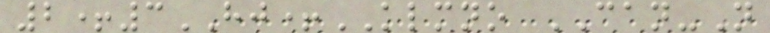2+3HJ+KLMNO CAN-N
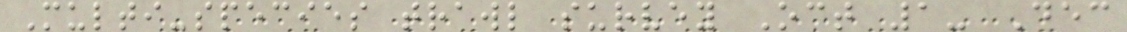Multi-species trawl survey Oct 1- Dec
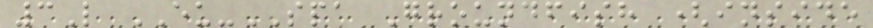3L EU-SPA Groundfish (inside
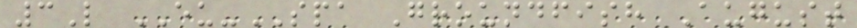3L EU-SPA Groundfish August
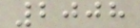2008
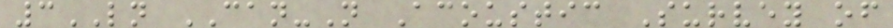3LN CAN-N Acoustic Survey of
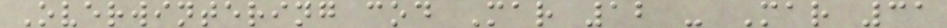Overwintering cod Mar 12 - Mar 31
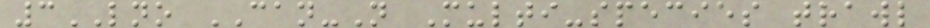3LNO CAN-N Multi-species trawl
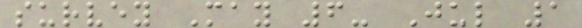survey May 6- Jul 1
